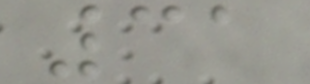31
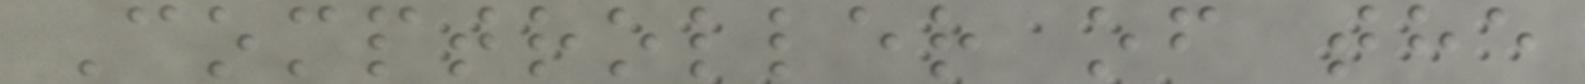Comptroller of the
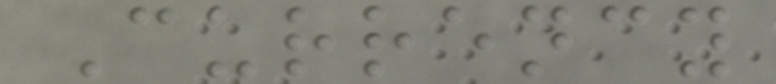Currency
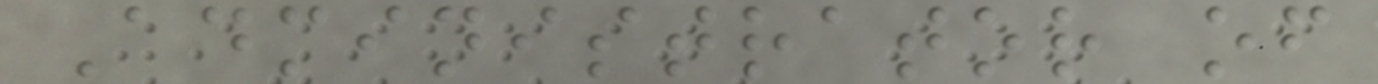Administrator of
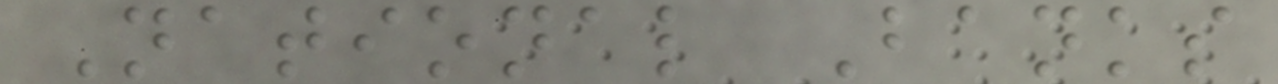National Banks
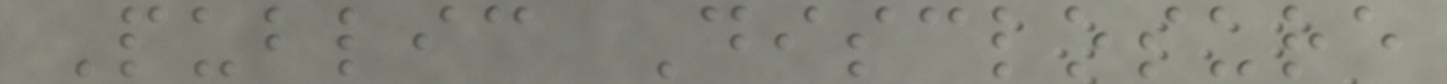Public Disclosure
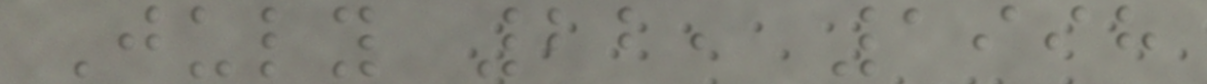July 22, 1998
